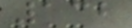132
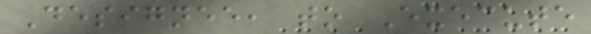Designee, to Execute
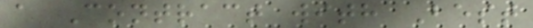a Contract with Best
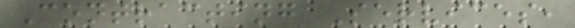Contracting Services,
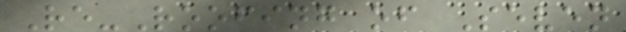Re-Roofing of Seven
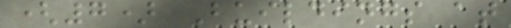(7) Buildings at
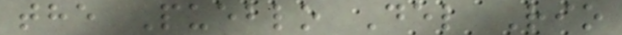the Pueblo Del Rio
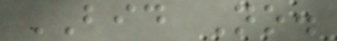BID No.
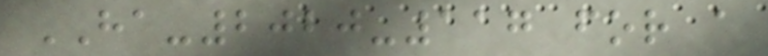HA-2020-117 for a
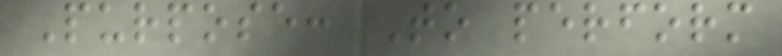Purpose: To perform
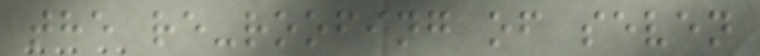the re-roofing of seven
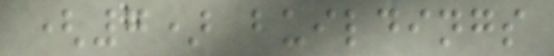(7) buildings
